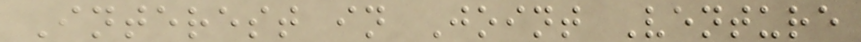Interest in Joint Venture
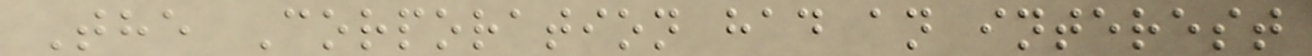The Corporation had an interest
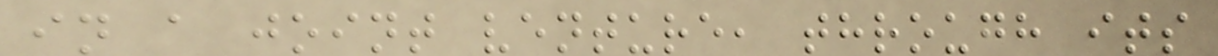in a joint venture, through its
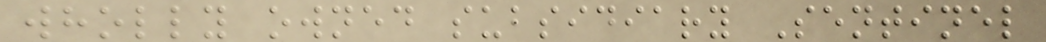wholly owned subsidiary Sentinel
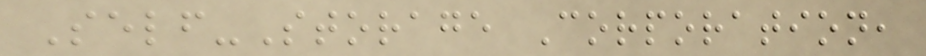Self-Storage Corporation,
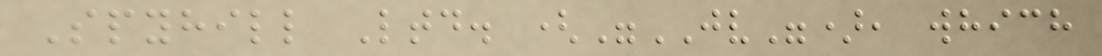Spyhill Ltd. ("JV"), which
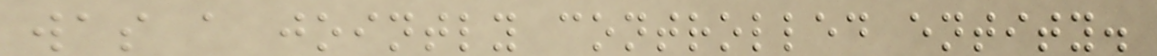was a jointly controlled entity.
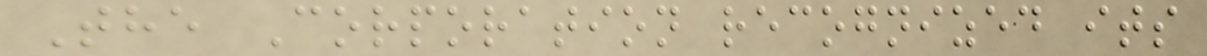The Corporation recognized its
